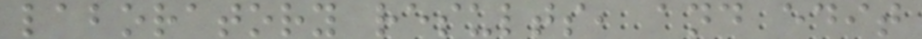laboratory results, and edit
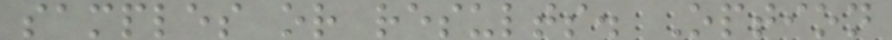samples or results. Option
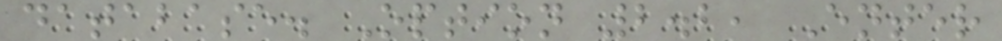database. Option 2.2, Enter
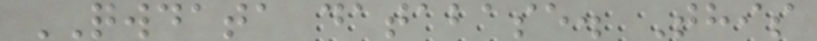QWDATA database. This
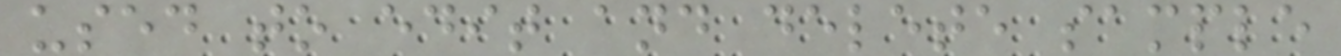used to edit and delete sample
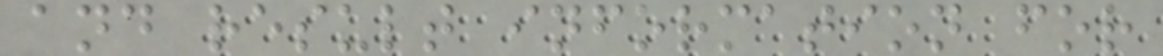and result information for
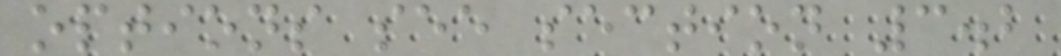options see section 3.2
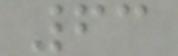63
